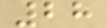28
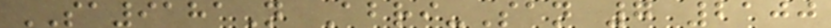SA9181N Abri-San 7 2100
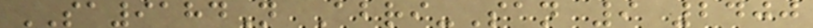SA9184N Abri-San 9 2400
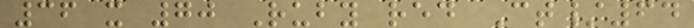36 x 70 Ruby red Ct/64
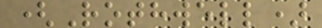(Rothwell)
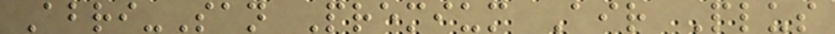Abri-San Premium Air Plus
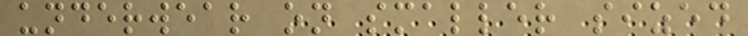underwear on smaller sized
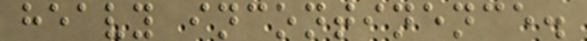heavy incontinence.
